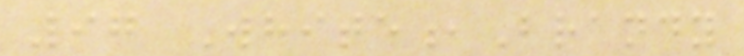97 White,Brandy
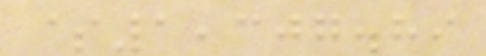$1,307.89
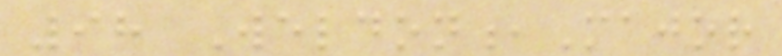98 Weldon,Major
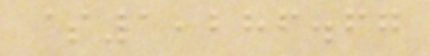$1,286.67
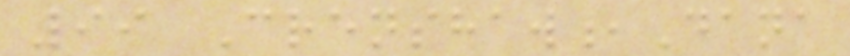99 Crenshaw,Dana
